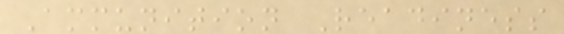Ammunition Readiness
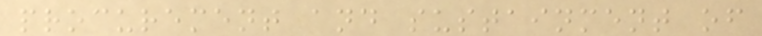procurement and sustainment of
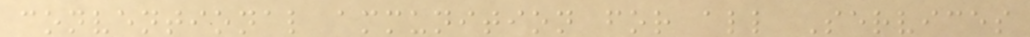conventional ammunition for all Services
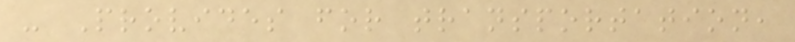- Provides for transportation,
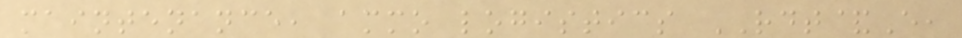maintenance, ammo logistics RDT&E,
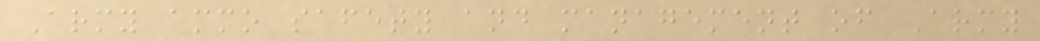Army ammo safety and management of Army
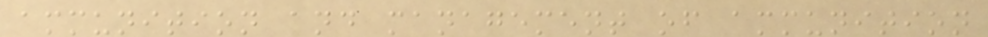ammunition and management of ammunition
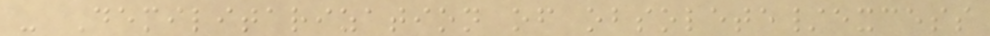- Demilitarization of obsolete/excess
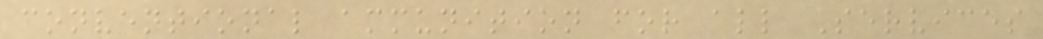conventional ammunition for all Services
